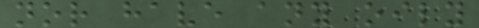nor have any oily
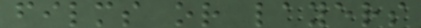films or layers
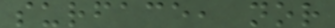surface, nor
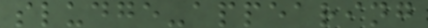sludge-appearing
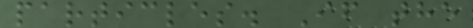particles. If the
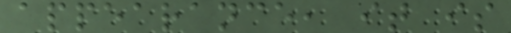appearance, it is
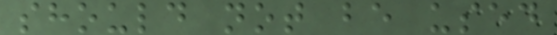should not be used
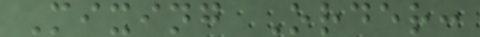Mixing Order:
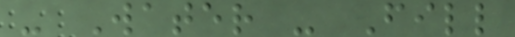- Water - Fill
